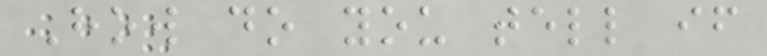How do you tell if
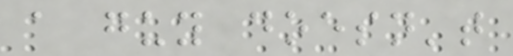a guy doesn't
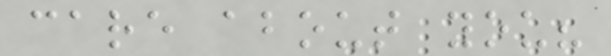care about you?
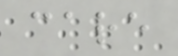care
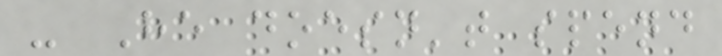- He doesn't spend
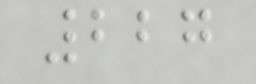227
